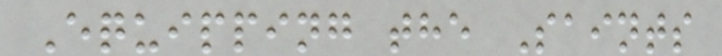Equipping the Saints
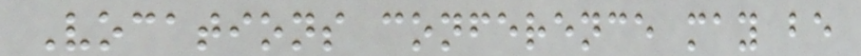Vocations conference may be
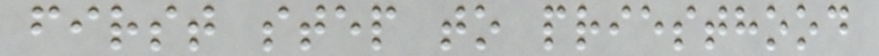first step to priesthood
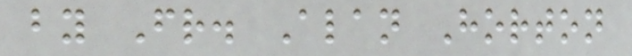by Fr. Alan Horton
